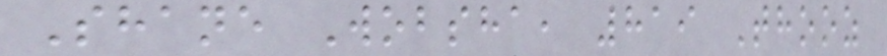Shane Wobsha, 819 Thooz
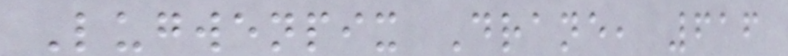Lugwenpix Drane, 616
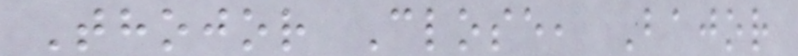Thojor Close, Bajor
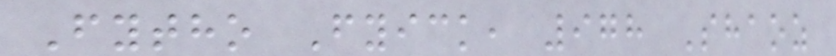Fytho Fyick, 978 Shaoz
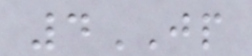4JP
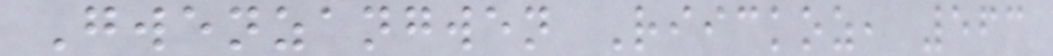Gwenzangwen Riickoz, 563
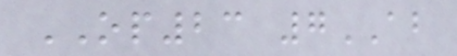OP23 7AB
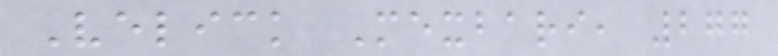Velick Mexbari, 277
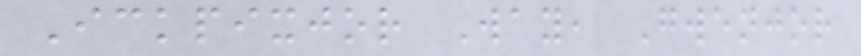Ickpixjor Way, Gwenjor
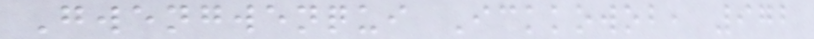Gwengwenqui Ickkowob, 972
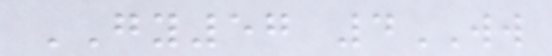GY57 4WW
